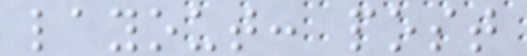layout: post
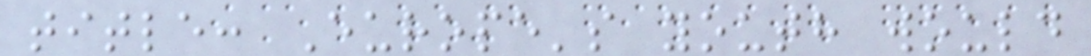title: Europe's youth would
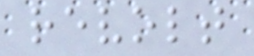revolt
